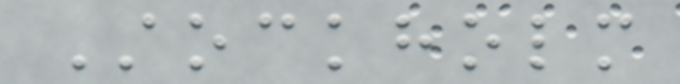Stockholm
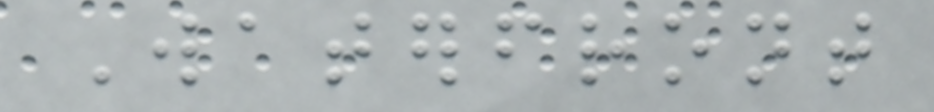Waterfront
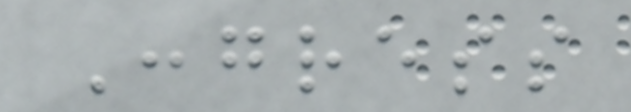Congress
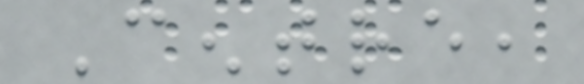Centre,
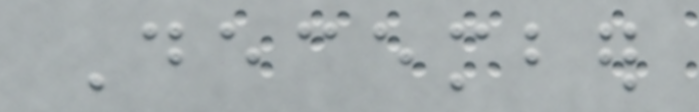December
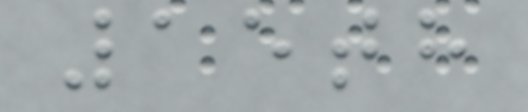15th
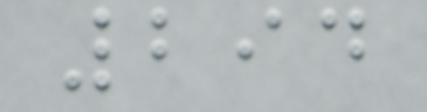294
